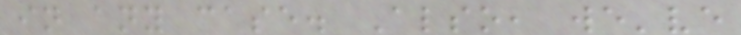in any case. Also, we've
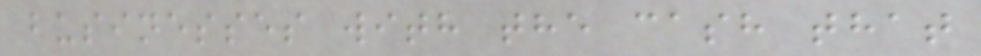businesses with the cash that
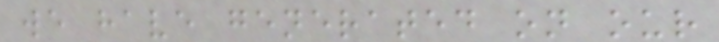we have generated on our
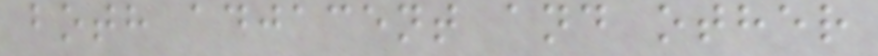both adjacent and other
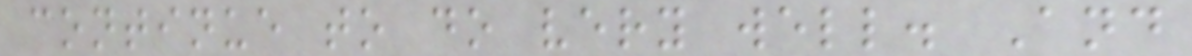continue to do very well. And
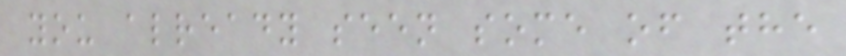you already seen some of the
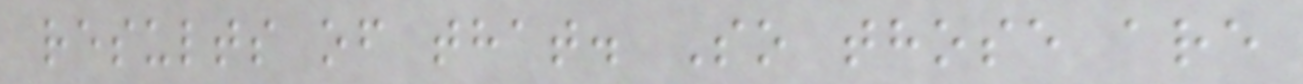results of that. So those are
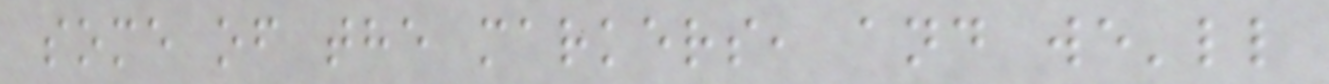some of the markers, and we'll
